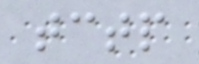tctp
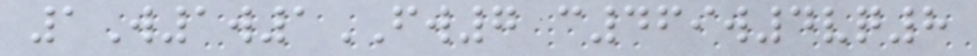1W1w1FW7 c469w4vq8
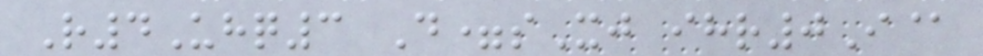R4Uhq3 D=sXj ihr0I@
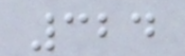324
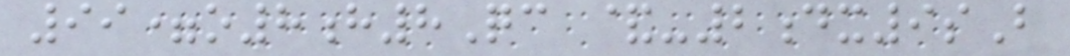99=o8h8Qc &-2dx9sB
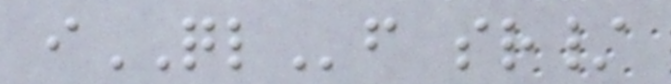iQLf sr/
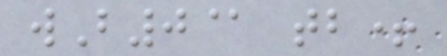wB0@ tb+
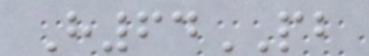H64PB
